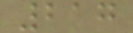217
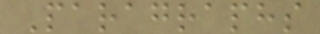Paragraphs
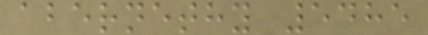abernethy 5485
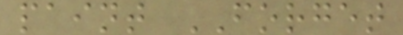paint FORGET
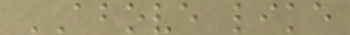ABOVE like
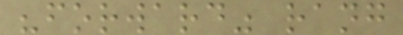"forward" rang
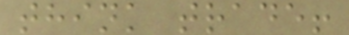think trade!
